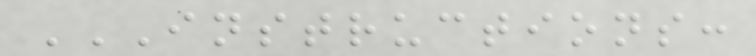INSTRUCTIONS:
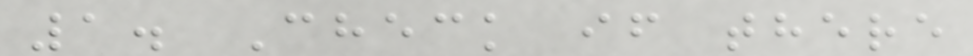1. Check if there
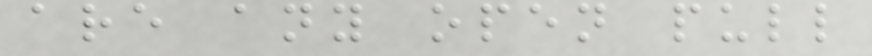are any open pull
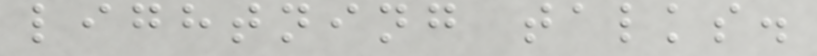lightning talks.
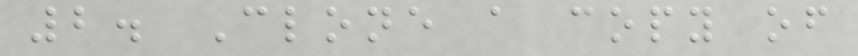2. Clone a copy of
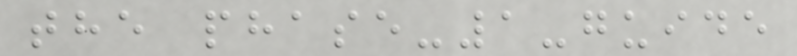the phase-1-guide
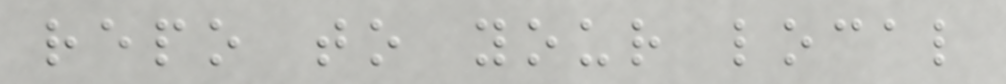repo to your local
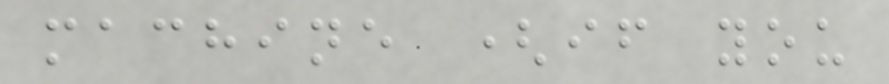machine (if you
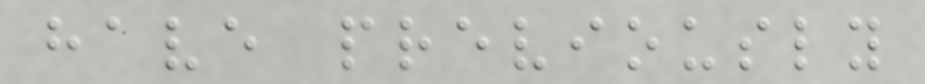have previously
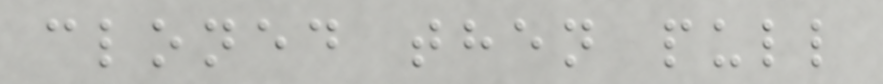cloned then pull
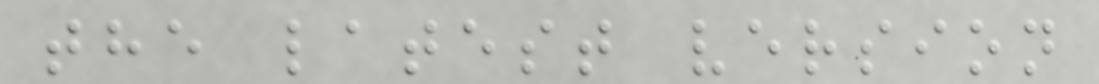the latest version
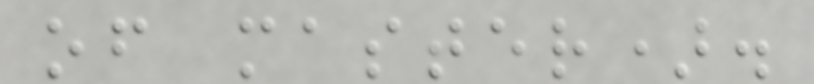of master).
